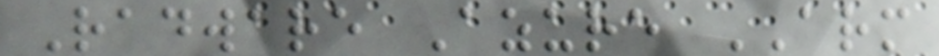Radware Azure ARM
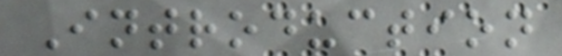Introduction
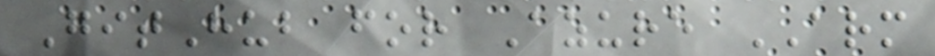GitHub for Azure ARM
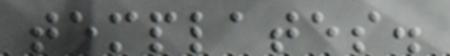templates.
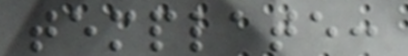template:
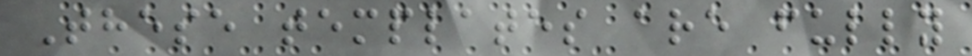These templates are fully
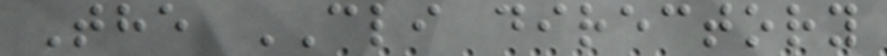The CLI directory
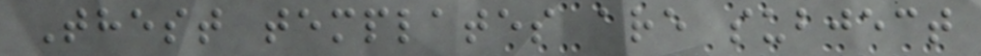Thest templates are subject
